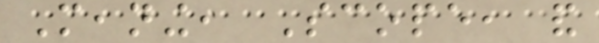Meaning, Scope, and
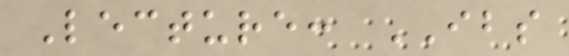Lecture: IBS
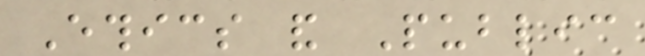Ethics and Public
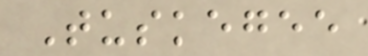Tuskegee
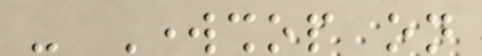- Workshop on
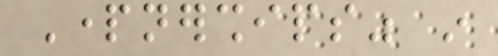Partnerships" in
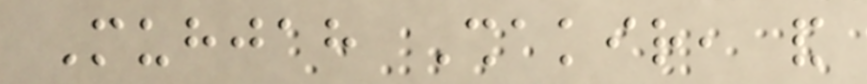Muhjah Shakir, and
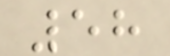58
